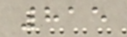815
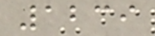1239
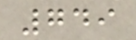749
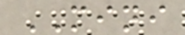MINI
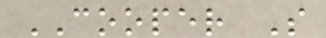COOPER S
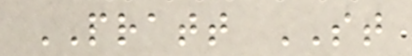PRATT ST
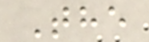The
